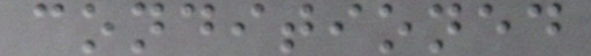conditioned
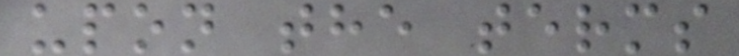upon the terms
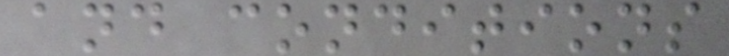and conditions
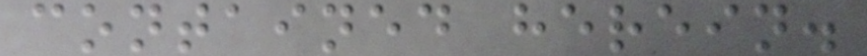contained herein.
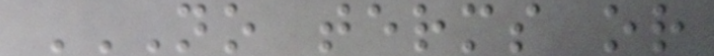NO TERMS OR
